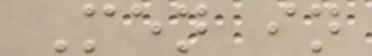Men in
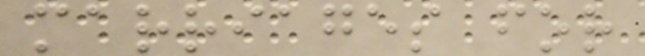marriages for
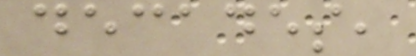decades,
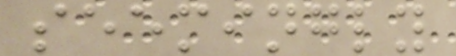seemingly
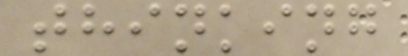thinking
